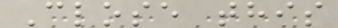Close this
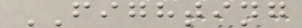FIGHTING
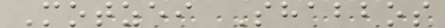Motzei Shabbos
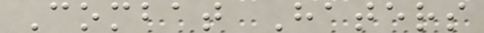Combat Haters
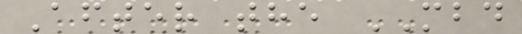After the MBD
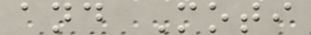and Moti
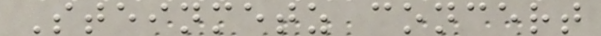Steinmetz concert
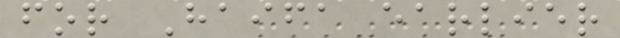for Haifa earlier
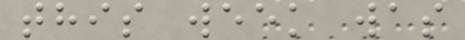this week was
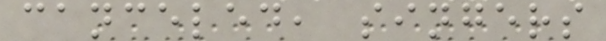canceled, singers
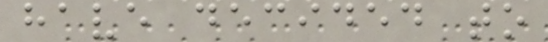have decided to
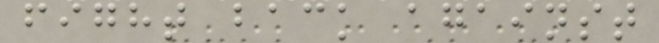fight back against
